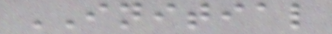INITIAL
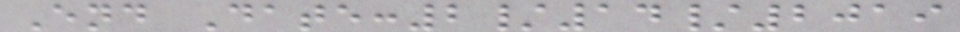End Date:2/14/2019
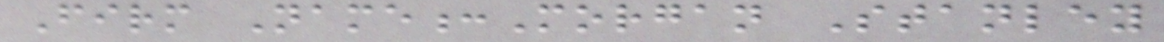Firm Name:Morgan Stanley
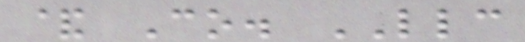& Co. LLC
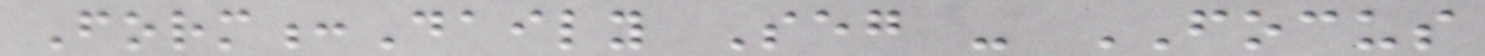Form:Daily Seg - FOCUS
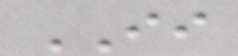II
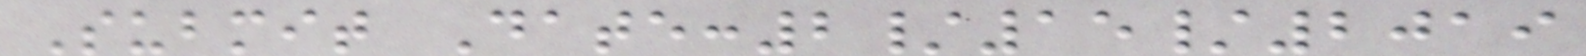Submit Date:2/15/2019
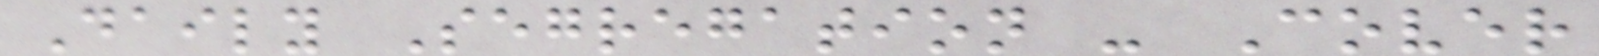Daily Segregation - Cover
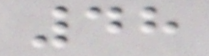48
